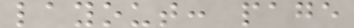layout: page
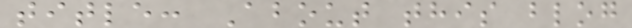title: About this blog
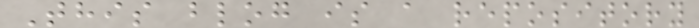This blog is a repository
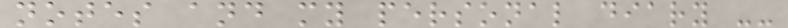notes and my personal diary --
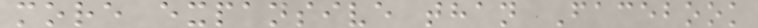more expansive than Facebook
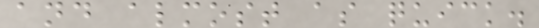and almost as quick.
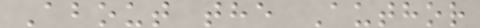About the Author
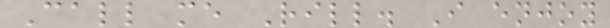Call me Rill. I enjoy
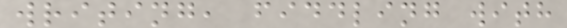writing, fiddling with
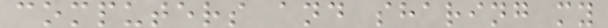computers and sharing my
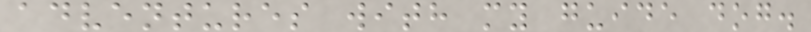adventures with my guide dog.
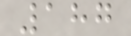187
